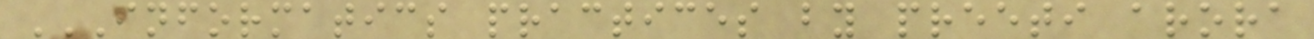INFORMATICS PRACTICES BY PREETI ARORA
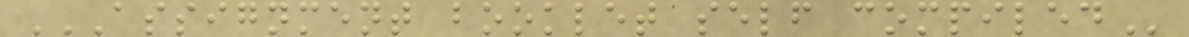ASSIGNMENT BOOKLET SELF COMPILED
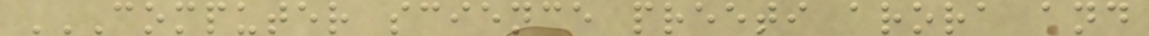COMPUTER SCIENCE PREETI ARORA AND
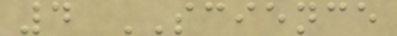4 SCIENCE
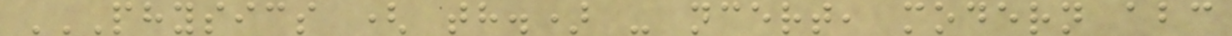PHYSICS ( TH.) - NCERT, MODERN ABC
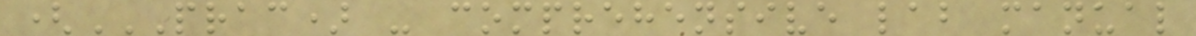(PRAC) - COMPREHENSIVE LAB MANUAL
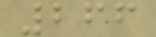266
